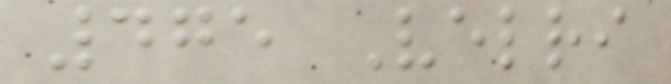475 Velri
